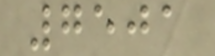7501
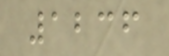1236
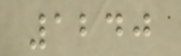1240
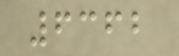6362
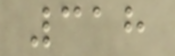318
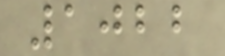1022
